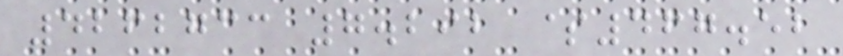4262733 7.292 $467.52
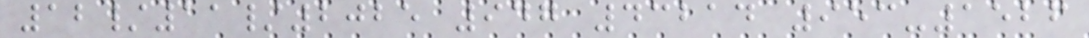12/11/2025 947 43214 953-1526
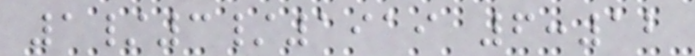1/3/1919 6:12
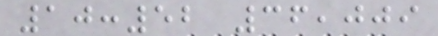10:52 36,009
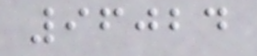96024
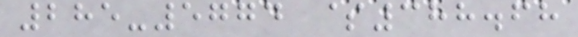285-5774 $388.68
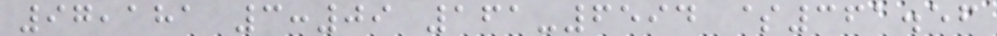97,181 3:09 161-6594 $361.56
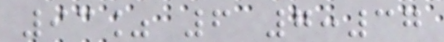93% 6 7:37
